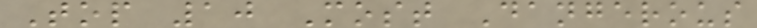Top 10 Most Dangerous
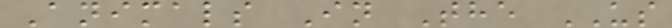Animals In The US
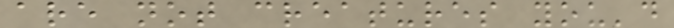are not creatures you'd
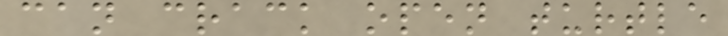can crack open turtle
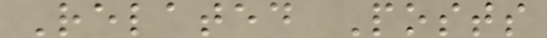Related Posts
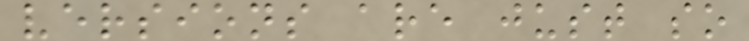versions are just so
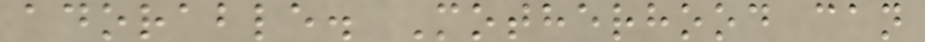adorable. Motherhood can
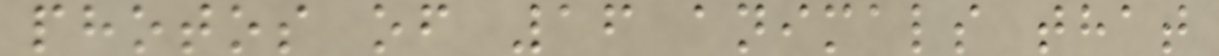photos of 16 animals that
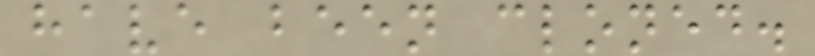have been cloned.
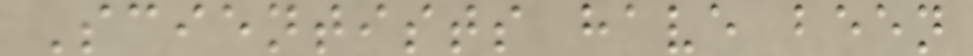Scientists have been
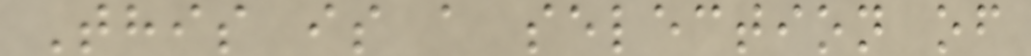This is a selection of
